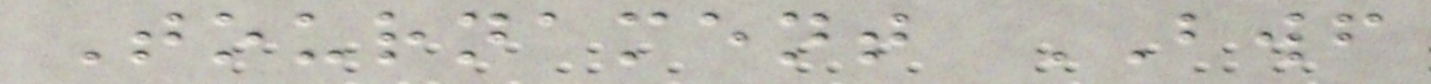Tournament BWF
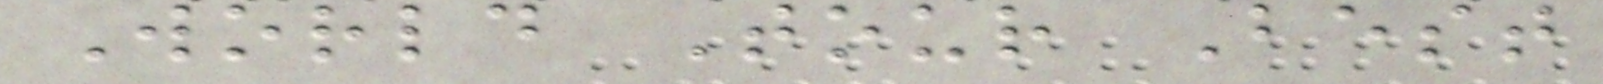World Tour Best
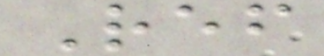Ref
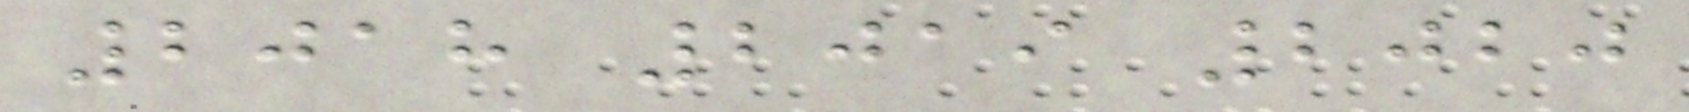2018 2019 2020
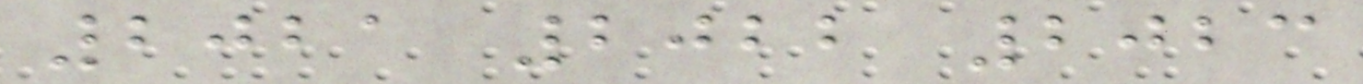2021 2022 2023
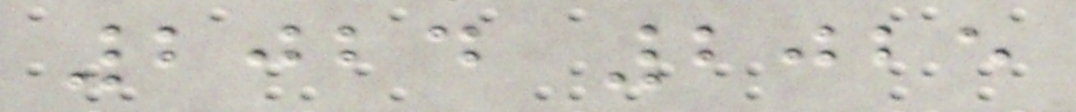2024 2025
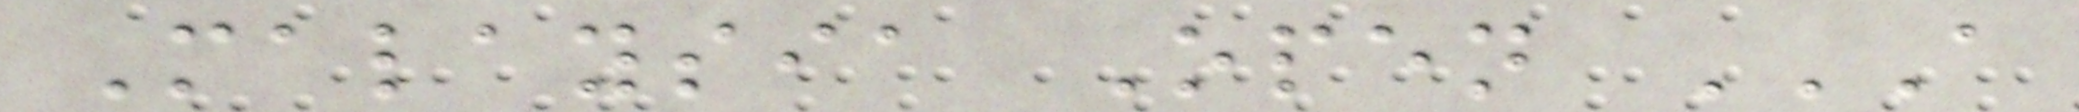Malaysia Open A
